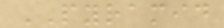PYRAMID
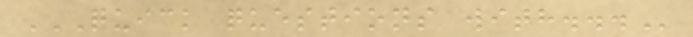QUICK QUESTIONS WITH...
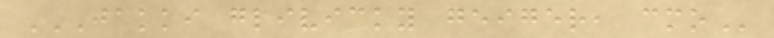JAKKI GLIVICKY GEIGER, CMO
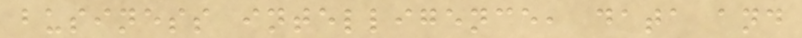business intelligence, data and
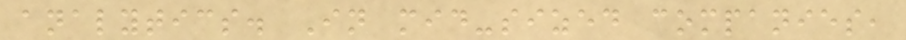analytics. In mid-sized companies,
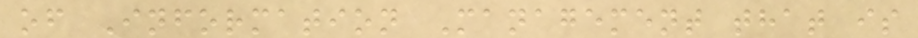of Information Management that is
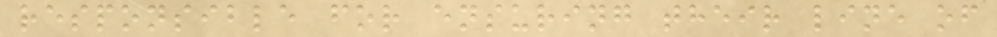responsible for ensuring their line of
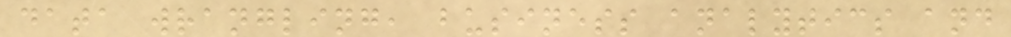data wrangling, business analytics and
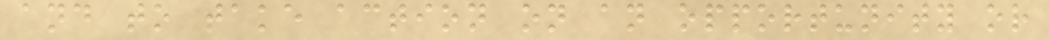and to take action on an opportunity or
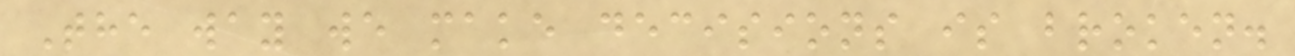The way we make decisions is broken.
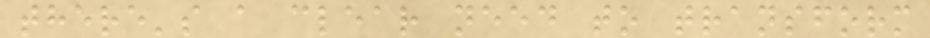there's a clear need to transform
